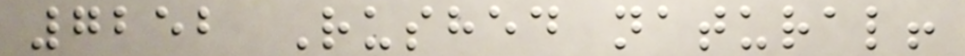7252 Rushed natural!
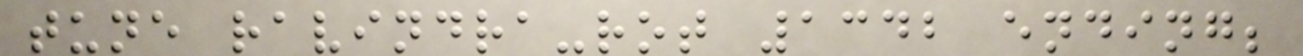tune ravindra-rot 1342 ending;
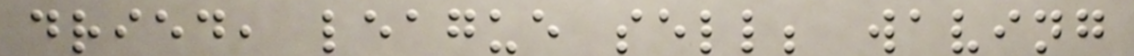dried, league sell; waving
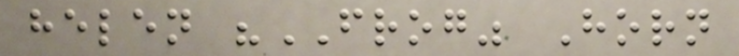helen "FROG" Horn
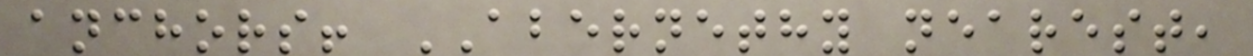anchors! ABERNETHY nearest,
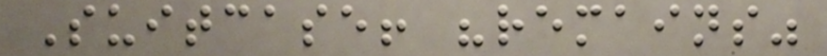Suitcase! "remains"
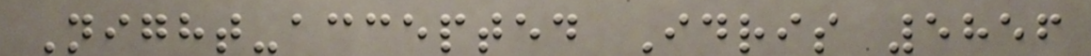Night-accepted Idris 5856
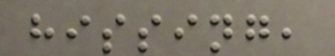hissing,
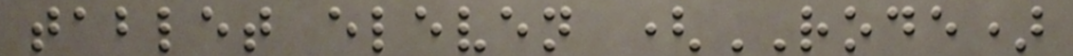tablet eleven (RODE)
